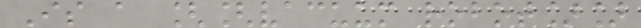Is a [[vacuum robot]]
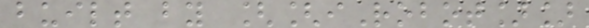built by [[iRobot]]
